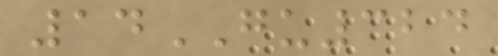14GU324
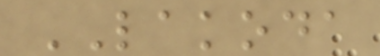LAKODA
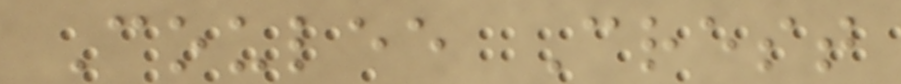Coulee Crest
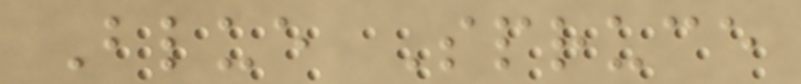Blue Spruce
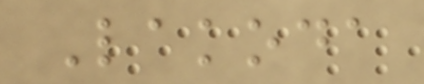Lakoda
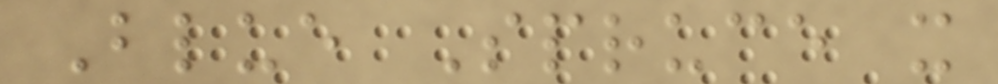Blue Spruce x
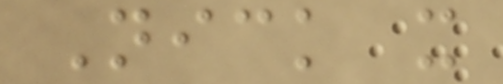Nick x
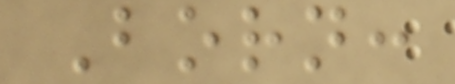Born:
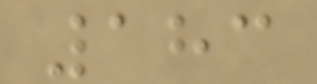183
